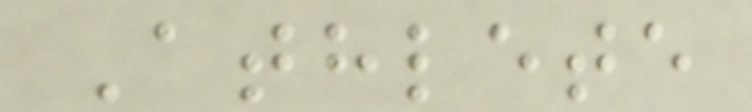Athlete
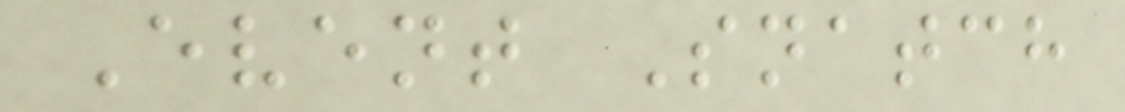Event Snatch
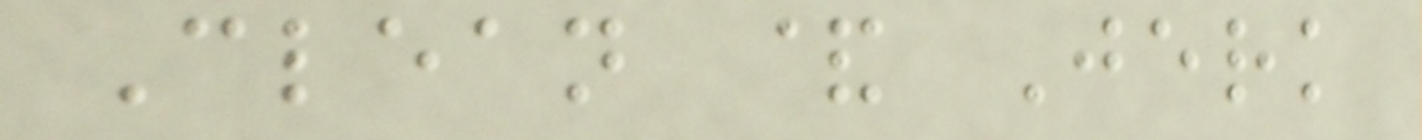Clean & Jerk
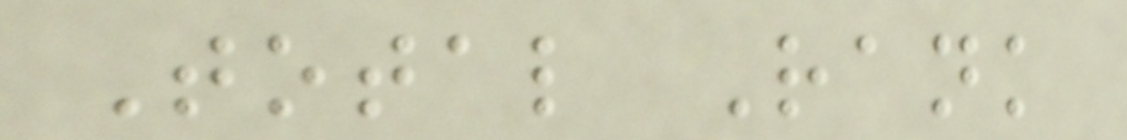Total Rank
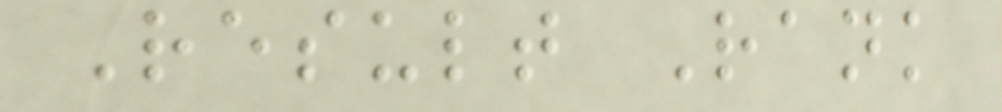Result Rank
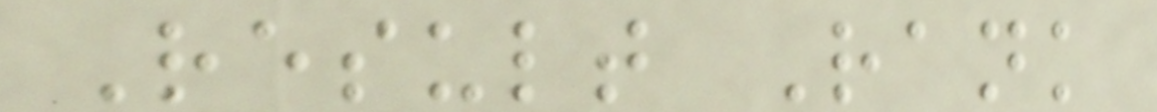Result Rank
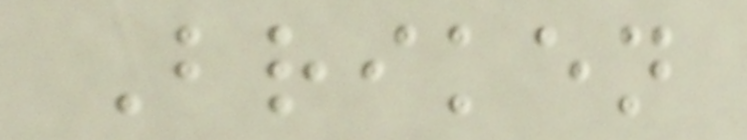Briken
